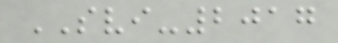SVI-2017
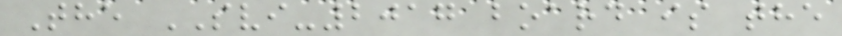The SVI-2017 board is the
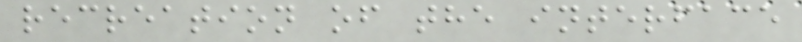recreation of the interface
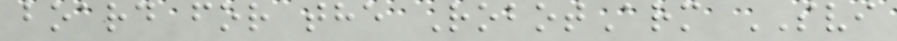board for the RobotArm SVI
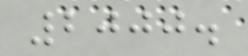2000.
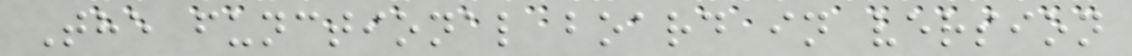The functional board in version
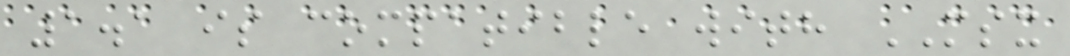1.1 is compatible with MSX
